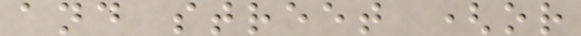and street (or
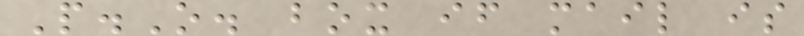P.O. box if mail is
